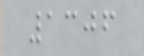1306
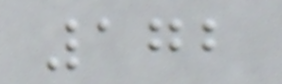172
